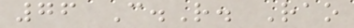76 C.R. Rao
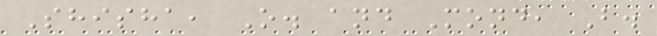Shisha, O. and Mond, B.
